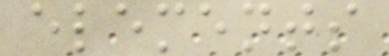elements
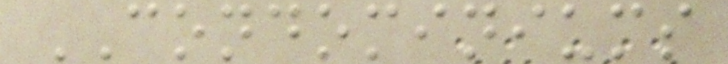CONDOMINIUMS
